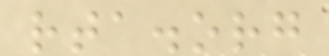rta.org
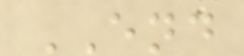END
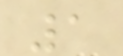1
